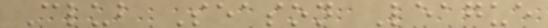Club Season League
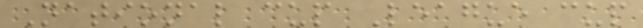National cup League cup
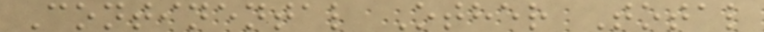Continental Other Total
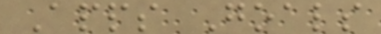Apps Goals
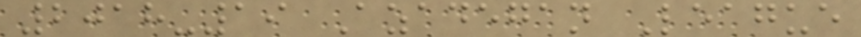2018-19 Azadegan League
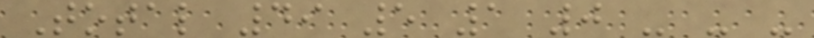Total 49 5 1 0 - - -
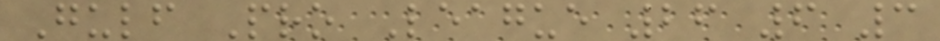Gulf Pro League 26 6 3
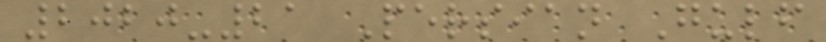2020-21 Persian Gulf
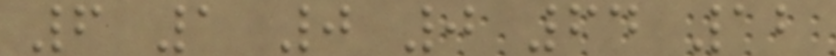6 1 0 0 64 12
